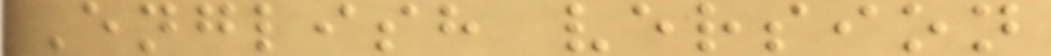English version
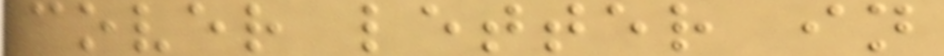cover letter in
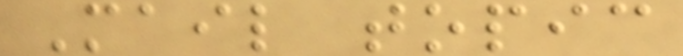Mail topic
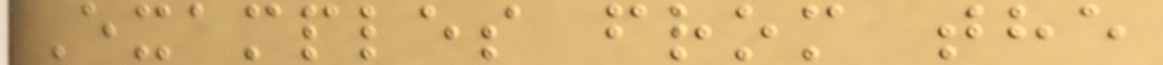Examples from the
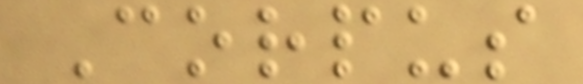Corpus
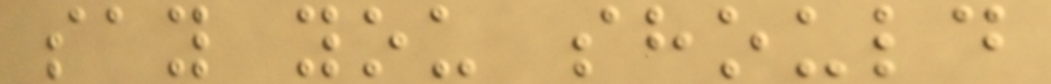say you should
